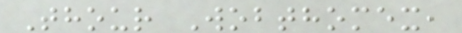Thour Wobthomex,
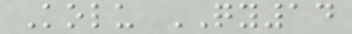Kolu QY14
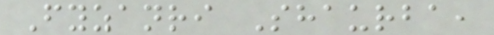Fyzanri Shaurba,
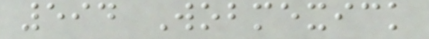594 Wobmexick
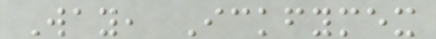Way, Ickfymex
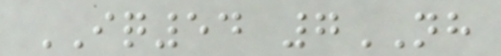IQ54 7NH
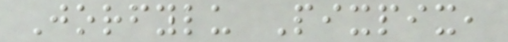Jorfylu Pixpix,
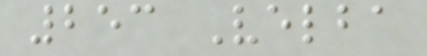253 Velba
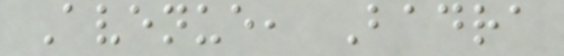Avenue, Badra
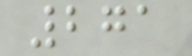271
